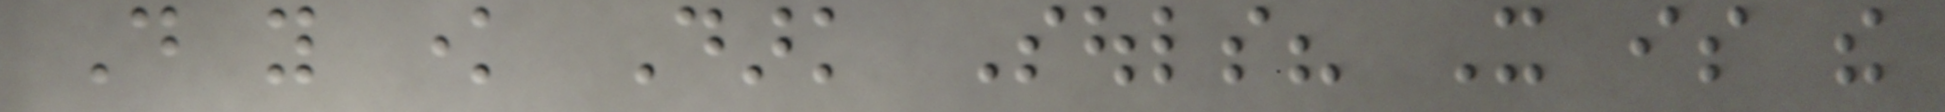Do you know Dark Souls? It is the
